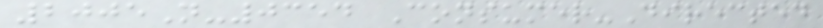2005N-0354 Consumer-Directed
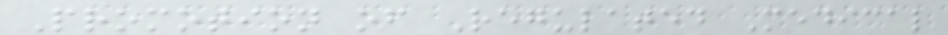Promotion of Regulated Medical
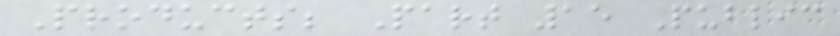Products; Part 15 Public
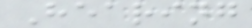Hearing
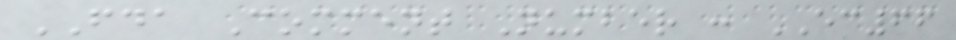FDA Comment Number : EC66
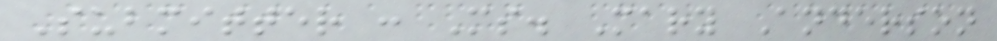Submitter : Ms. Mary Anderson
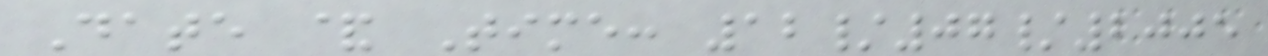Date & Time: 12/07/2005
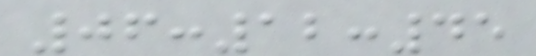06:12:45
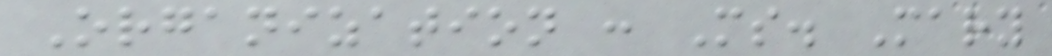Organization : Ms. Mary
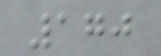170
